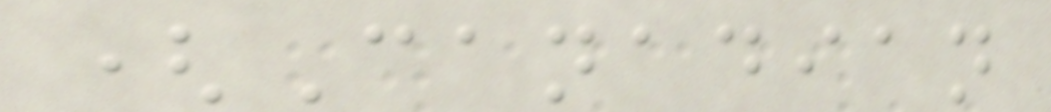(Canadian
